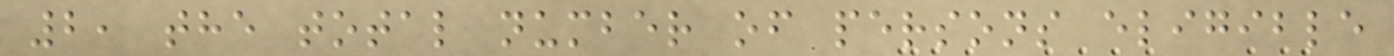2, the total number of persons eligible
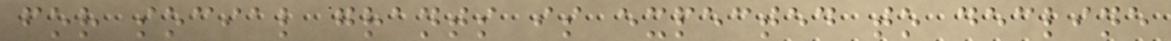for social grants is expected to decline
